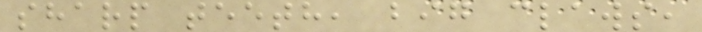sharp teeth, big claws,
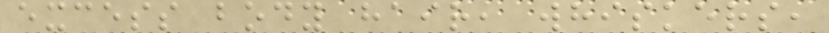excess body hair, whiskers,
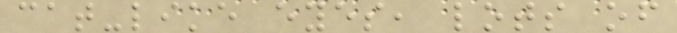cat-like eyes, lots of
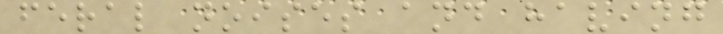feral noises and having
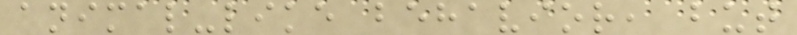animal-like behavior, but
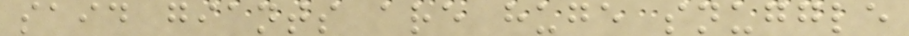said giants are huge snuggle
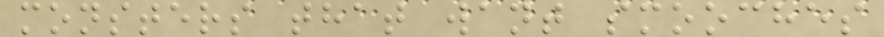monsters that want smooches
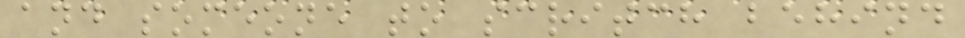and someone to scritch behind
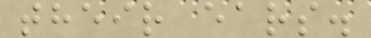their ears.
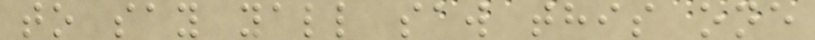to say yall saw this one
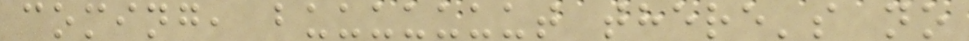coming, buuuuuuut there's no
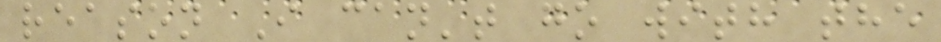reason I can't go with the
